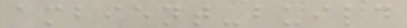ambient-build
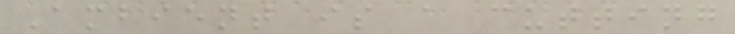Ambient is a cutting
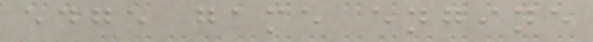edge game engine
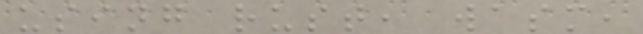using rust, wasm,
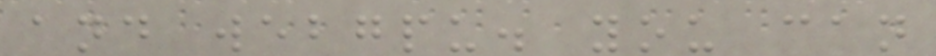and webgpu. you can
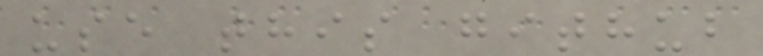use this github
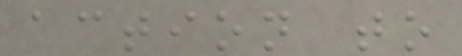action to
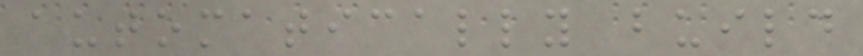automatically build
